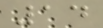14
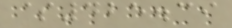$425.39
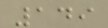149
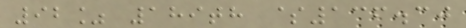92% 189th $136.30
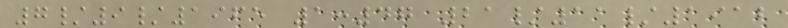7/9/1965 1:47 21/11/1912
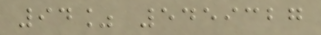94% 5459327
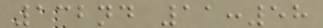132nd 11:58
